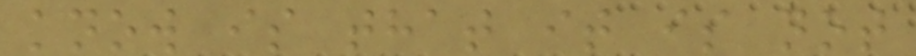know is that it is not
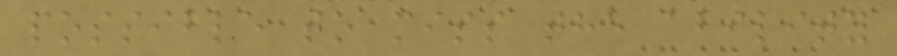possible to miss the ability
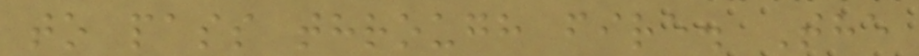to pass through fire. The
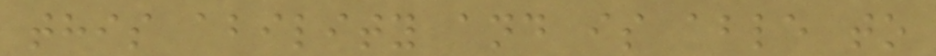this ability and is able to
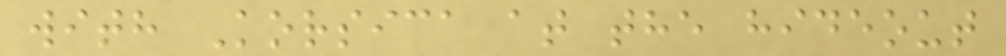with Korsica at the hideout
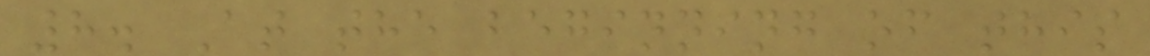8. At the beginning of this
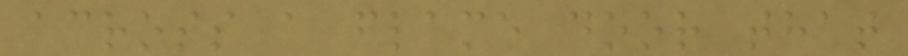across a flame door that
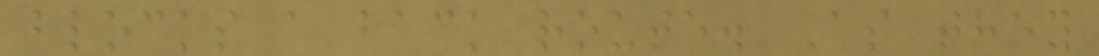blocks a back route. As they
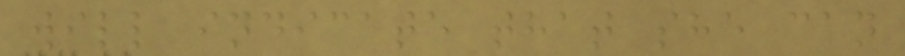will indicate that she can
